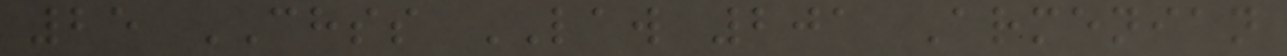25 CHSS LAW 201 Armenian
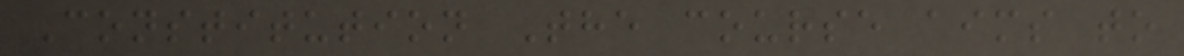Constitution The course aims to
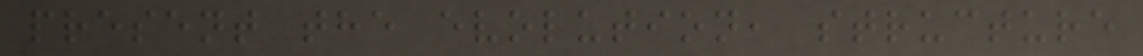present the evolution, structure
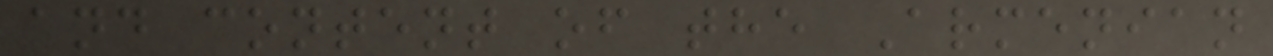and content of the Armenian
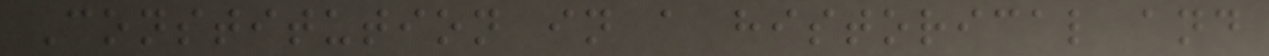Constitution in a historical and
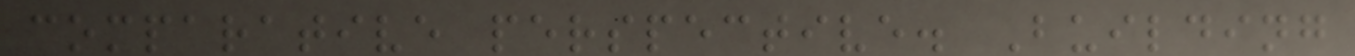comparative perspective. Building
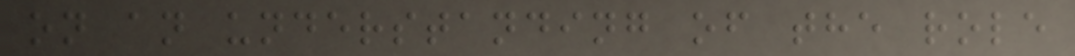on an understanding of the role
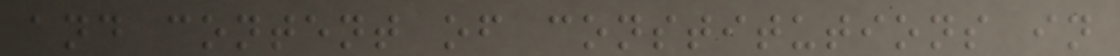and content of constitutions in
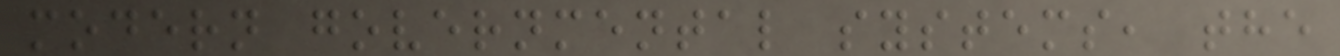modern governmental systems, the
